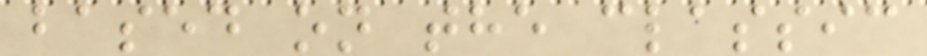based on the classic
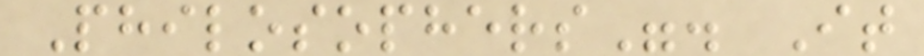Philosophers". It
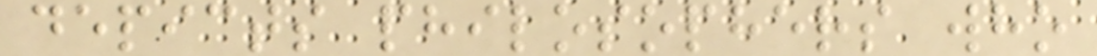depicts philosophers who
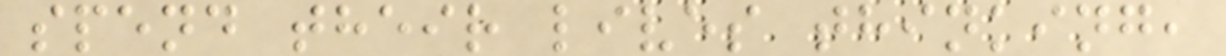spend their lives thinking,
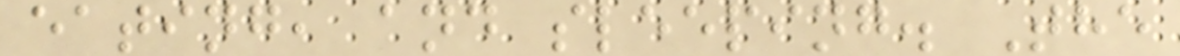eating, and sleeping. The
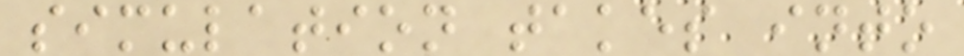simulation takes into
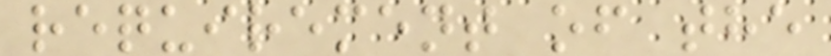requirement of the
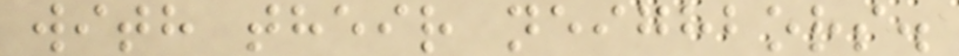with their neighbors.
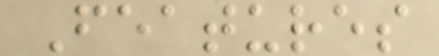Features
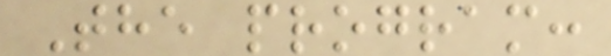The program:
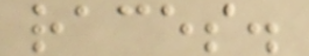races.
